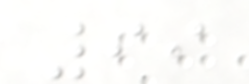99
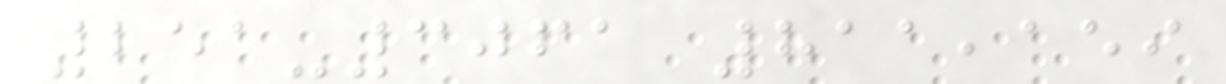251-3061 811,159
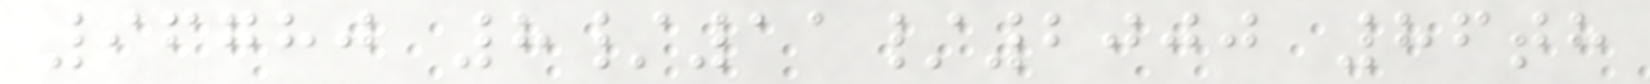96780 8/11/2000 86th
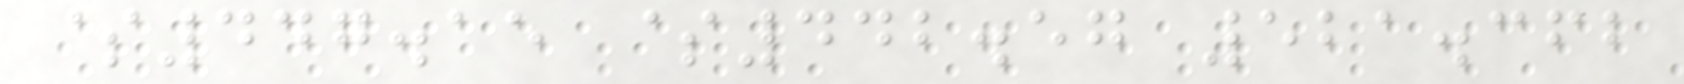$447.15 $442.57 521.362
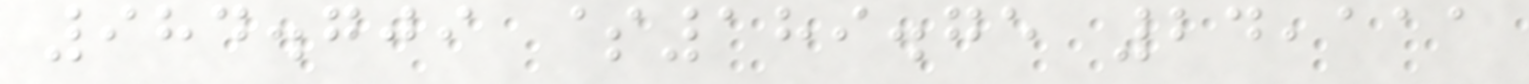984.709 $189.75 24,111
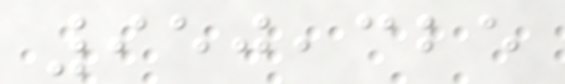950,325
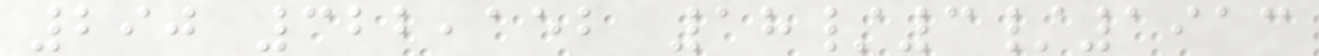290 322,152 18/3/1913
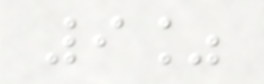9%
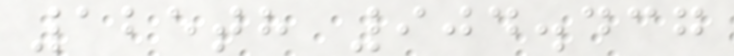125th 904.437
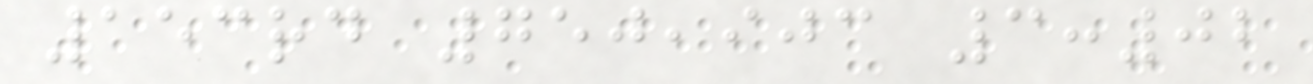153rd 750,903 3:02
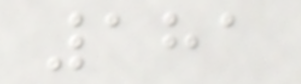181
